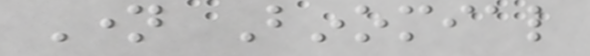Name Binomial
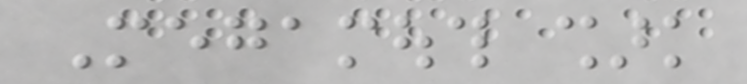Megamouth shark
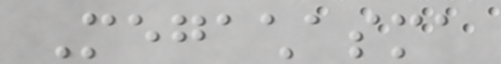Megachasma
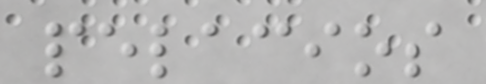pelacios
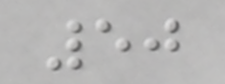50
